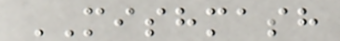MISHMASH
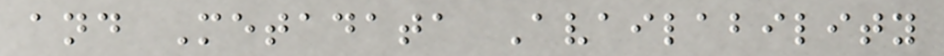and Metadata Availability
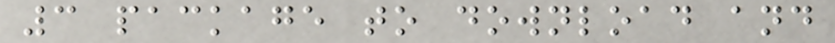3 package to download and
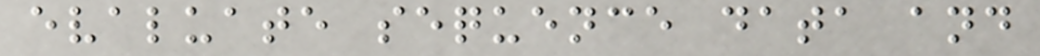evaluate sequence data and
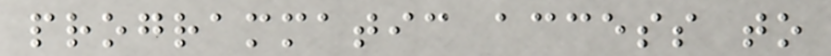programmatic access to
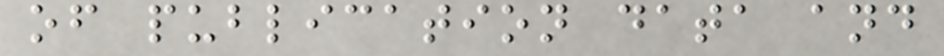of publication data and
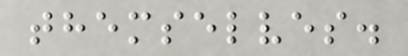themselves.
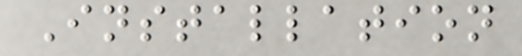Installation
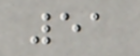51
